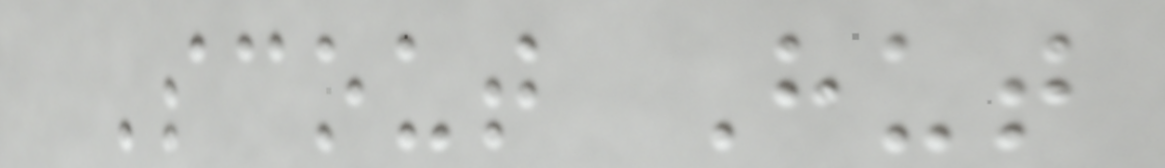Scout Hut
